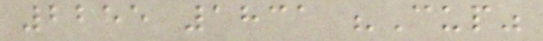2255 1831 "Cup"
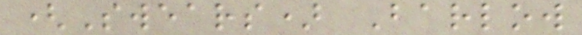(Swears) Barlow
